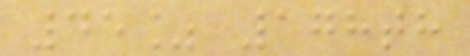45% 178th
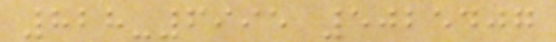828-6995 5025407
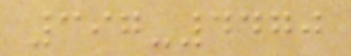397-4470
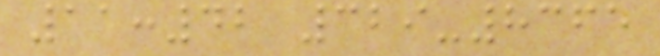11:42 329-8365
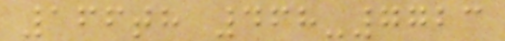166th 468-7723
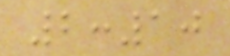2:10
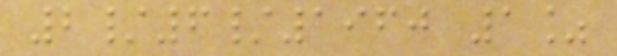2/6/1960 1%
